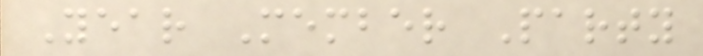Year Member Party
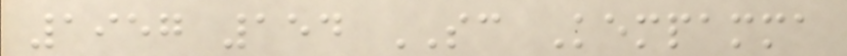1957 154 SC Kempamma
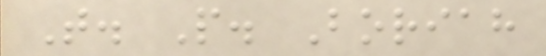T. P. Boriah
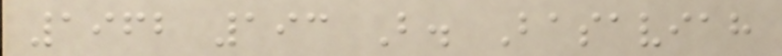1962 193 B. Basaviah
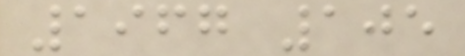1967 105
